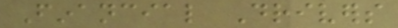Financial Drivers
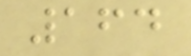164
